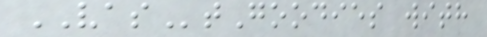VAStGoodies with
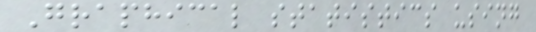Graphical statistics using
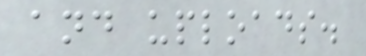and uploads.
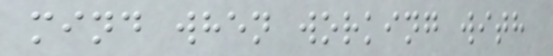mind when working with
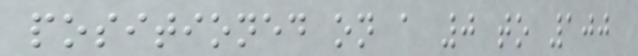positioned on a 0 to 100
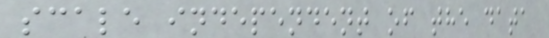scale independent of the data
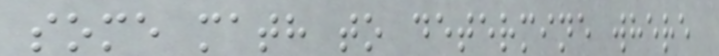some math to determine where
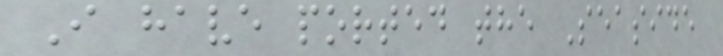I have ported the Seaside
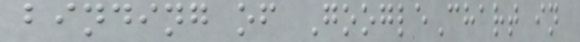binding of GoogleChart in
